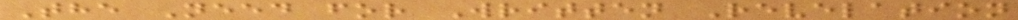The Need for Written Revelation
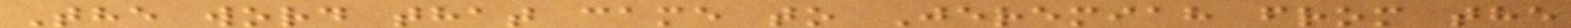The word that came to Jeremiah from the
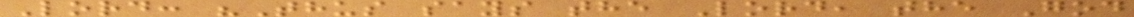Lord: "Thus says the Lord, the God
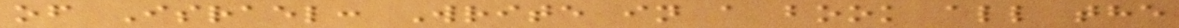of Israel: Write in a book all the
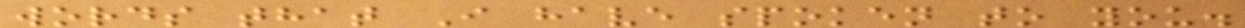words that I have spoken to you.
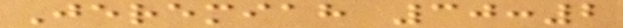Jeremiah 30:2
